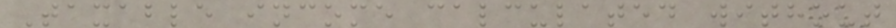Taxable income calculated without
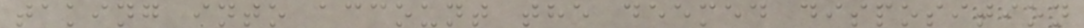taking into account the deemed disposition
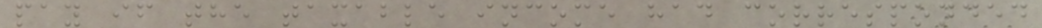pay if the taxable income had corresponded
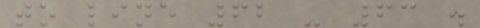to line 62 - 63 .
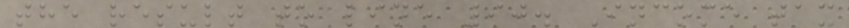the result to line 90. Income tax
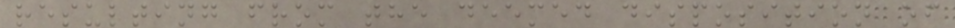resulting from the deemed disposition of
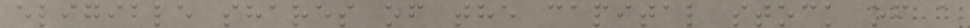eligible shares of the capital stock of a
